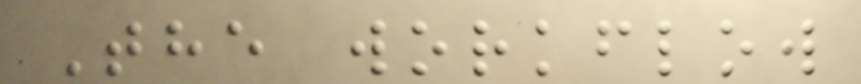The workflow
